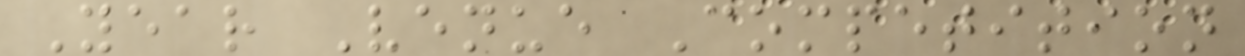Year Venue Competition
